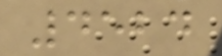4524
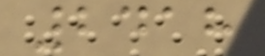2418
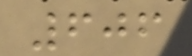606
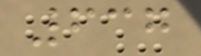637
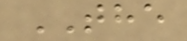THE
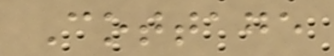Cottage
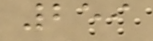259
